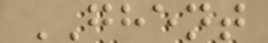GHENT
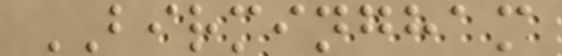BIRMINGHAM
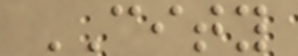CITY
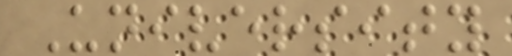University
